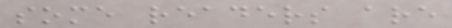some readers are
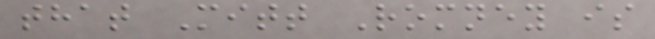that Mitt Romney is
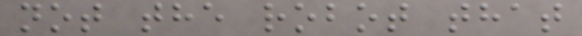not the robot that
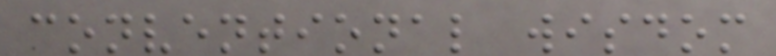conventional wisdom
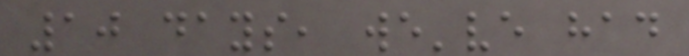10 days, we've had
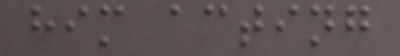him acting
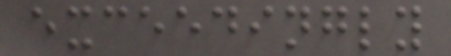exceedingly
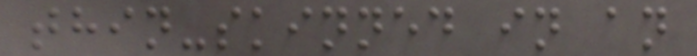thin-skinned in an
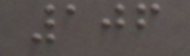106
